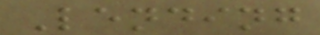Lending
